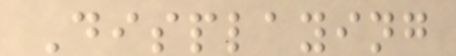Displaying
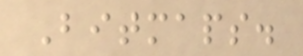Bitmaps.
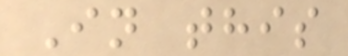In this
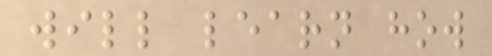will learn how
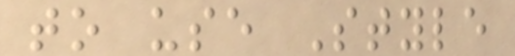to use Style
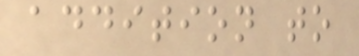addition to
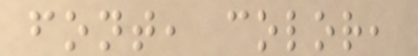font, color,
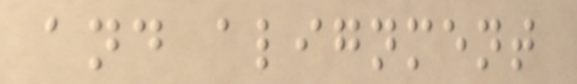and alignment
